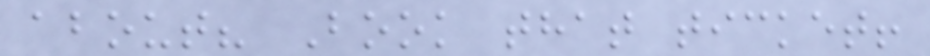about? Book that ticket!
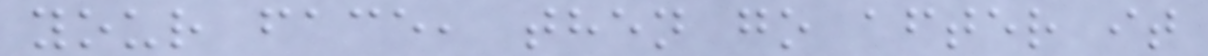your face, then go after it
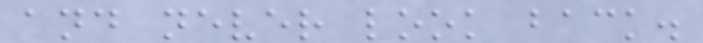and never look back.
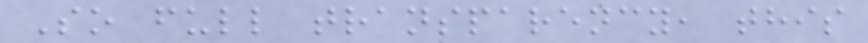So full transparency, this
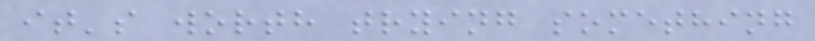it's worth trying something
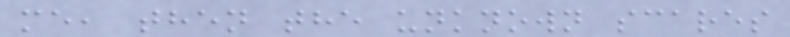me, then the unknown scares
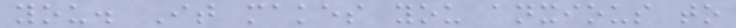you. It makes you anxious to
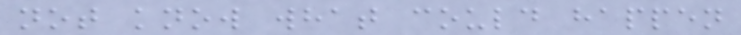not know what could happen
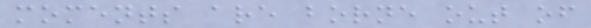moments are borne out of
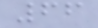66
